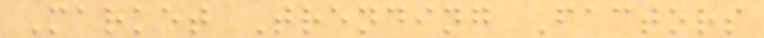Market Trending Factors
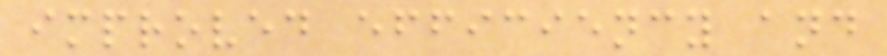improved efficiency and
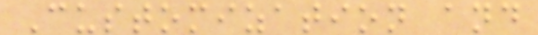Customization and
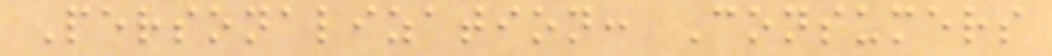Personalization: Consumers
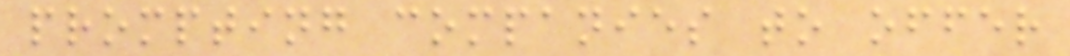prompting companies to offer
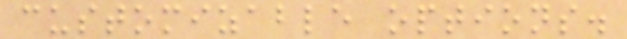customizable options.
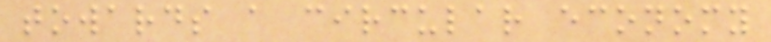towards a circular economy
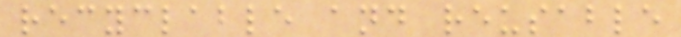recyclable and reusable
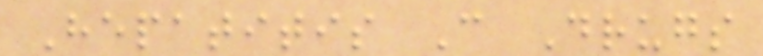Hepatitis C Drugs
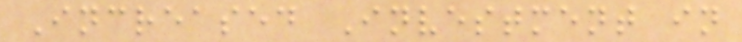Increased Investment in
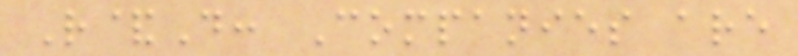R&D: Companies are
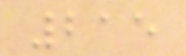215
